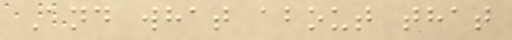And what about that
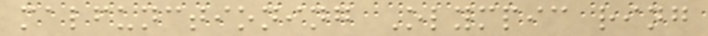malfunctioning Olympic ring
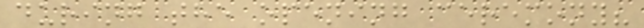during the opening ceremony?
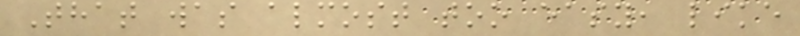That was almost too easy, like
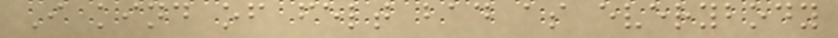I kind of felt bad as everybody
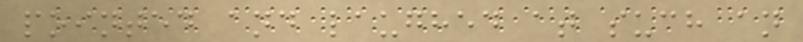pointed and laughed at such an
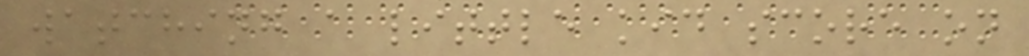watching a little kid score on
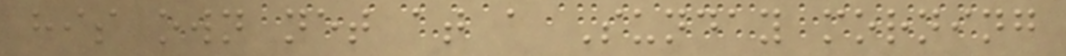his own net at a Sunday morning
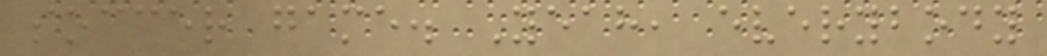soccer game. Yeah, everybody
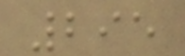295
